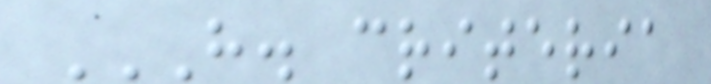H. CRITERIA
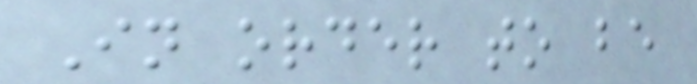In order to be
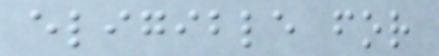eligible for
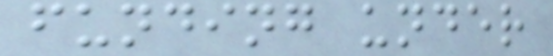funding under
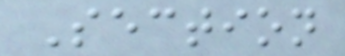Section
